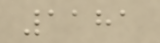1181
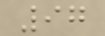97
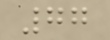77
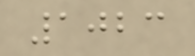1023
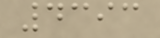4393
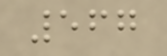567
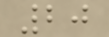20
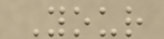Your
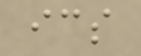ics
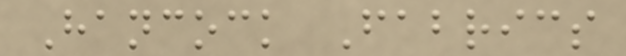Hancock Fabrics
